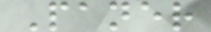Paner
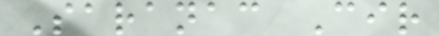Saranac Cir
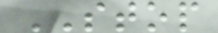STOP
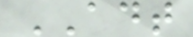ADT
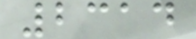2314
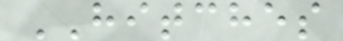HITCHES
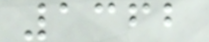1362
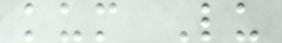kum Lu
